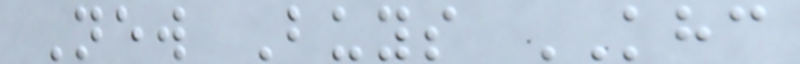New Buys KHC
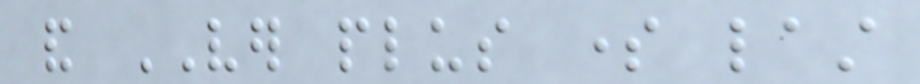and VER plus some last
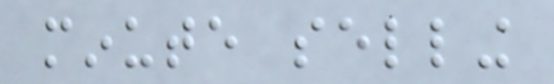minute selling
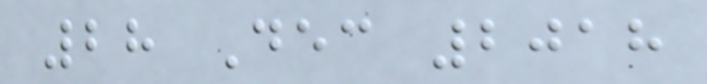28 Dec 2018
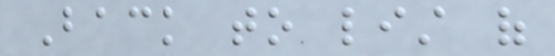Back to list of
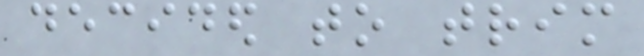decided to trim
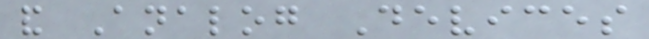and Analog Devices
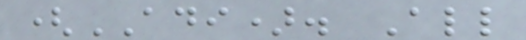(ADI). All
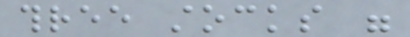three stocks were
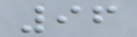96
